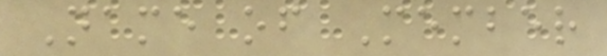Name of Member
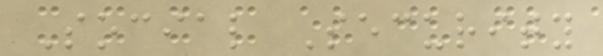Social Security
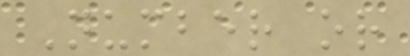Number or
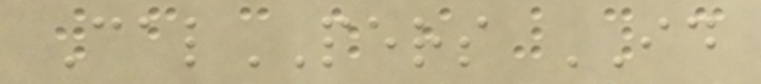CalPERS ID
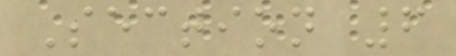Section 6
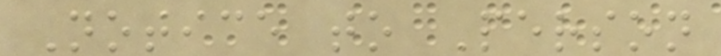Notice to Person
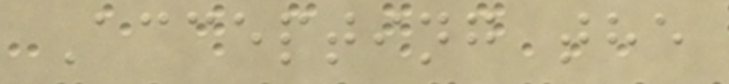Accepting the
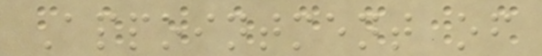Appointment of
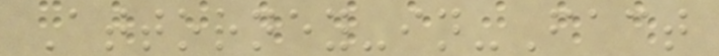Attorney-in-Fact
